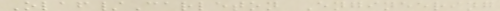Olaf/Carleton Engineering
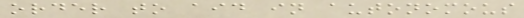order to aid in autonomous
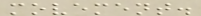movement.
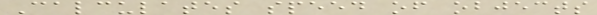Calculates speed of objects
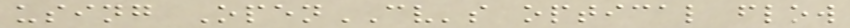using OpenCV's optical flow
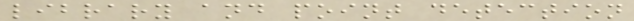library and point detection
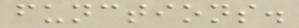functions.
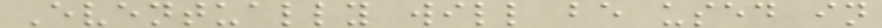Eventually will be used in
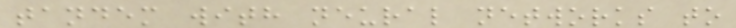tandem with neural networks to
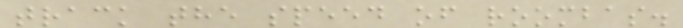track the speed of roombas.
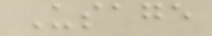Usage
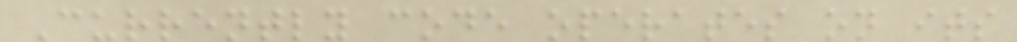Currently code operates on its
